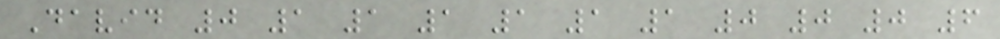David 0 1 1 1 1 1 1 0 0 0 6
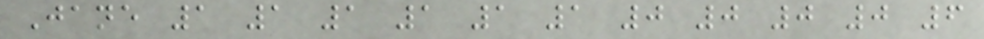Jane 1 1 1 1 1 1 0 0 0 0 6
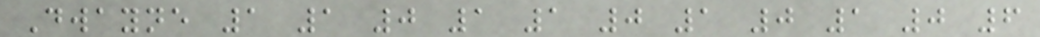Dwayne 1 1 0 1 1 0 1 0 1 0 6
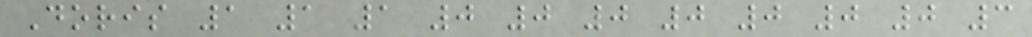Doris 1 1 1 0 0 0 0 0 0 0 3
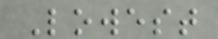Lowest
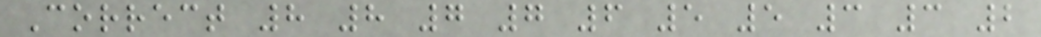Correct 8 8 7 7 6 5 5 3 3 2
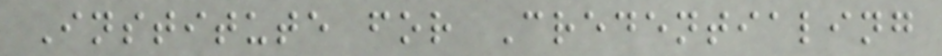Institute for Credentialing
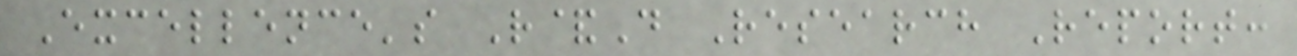Excellence's R&D Research Report:
